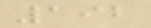192
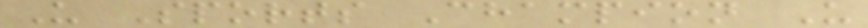U Sports Champion U
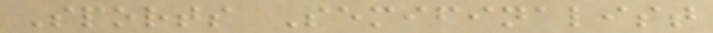Sports Semifinalist
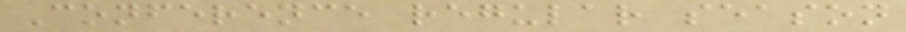Conference regular season
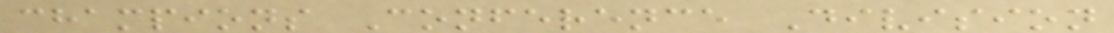champions Conference Division
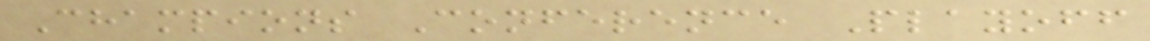Champions Conference Playoff
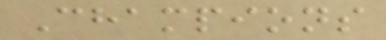Champions
